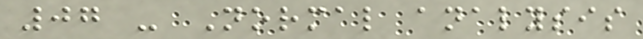07 - Normal analysis
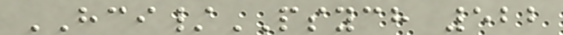HCI/PSYCH 522
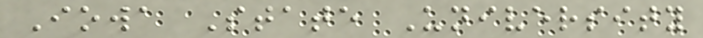Iowa State University
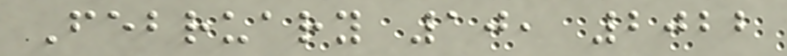February 10, 2022
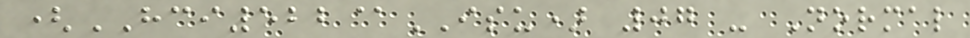(HCI522@ISU) 07 - Normal
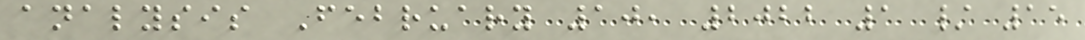analysis February 10, 2022 1 / 15
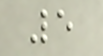5
